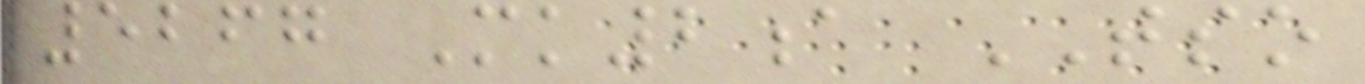5267 Mk2a TSO
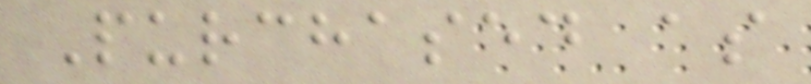Purchased as
